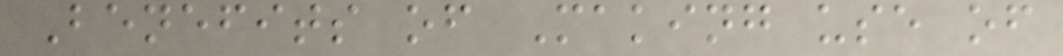Benefits of Making use of
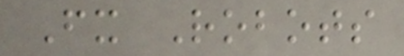Fx Robots
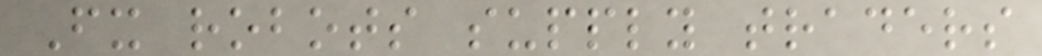Fx robots supply traders
